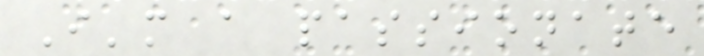I'm a passionate
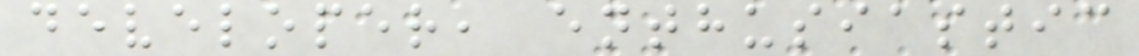developer, enthusiastic
